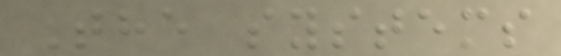The systems
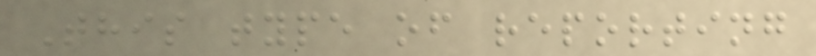This type of reporting
